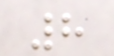8
